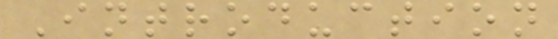Introduction
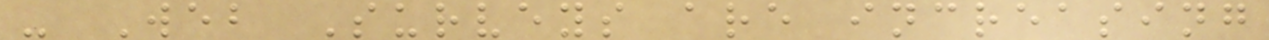- Web Surveys are increasing
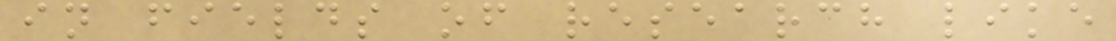in fields of research like
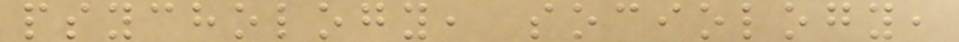psychology, sociology,
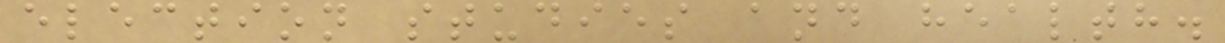election studies and health.
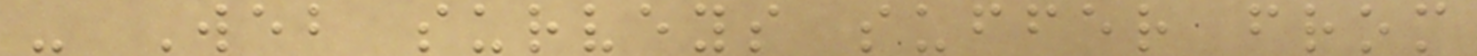- Web surveys suffer from
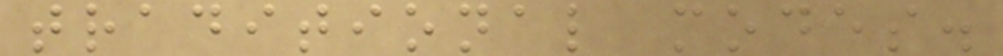traditional modes.
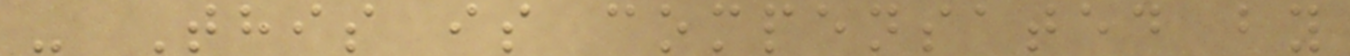- This is compensated by
